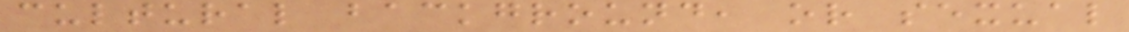cultural background, or sexual
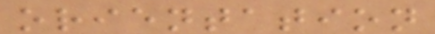orientation
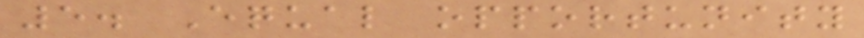5. Equal opportunity
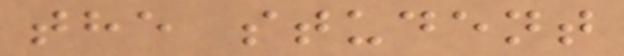the student
